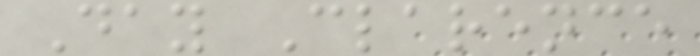Day Clarence
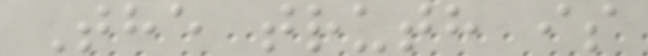The truth is
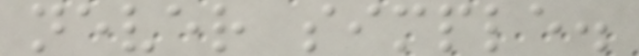never simple.
